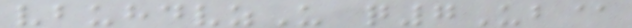vbuhdvzU q7Ub@
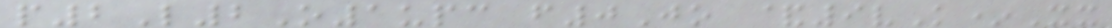p2L2O1upc f0Jo &9vK*Xx
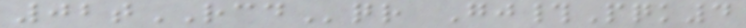02tRCDqr Gj#Pqk4
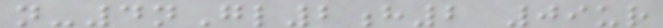n-4nGl2h2 09ur
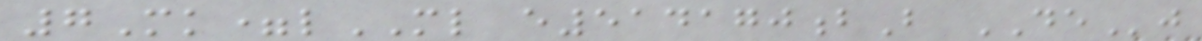7Mk=lML e514170bB DEj
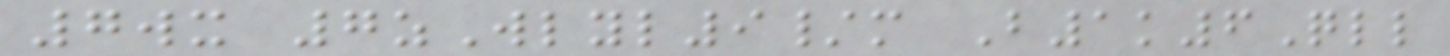7wx 7zWlyl9/m B1k6Qll
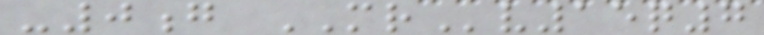-0g MRv15q7
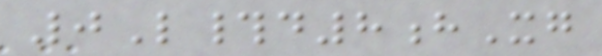0L#d8hXg
